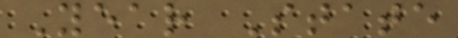Year State
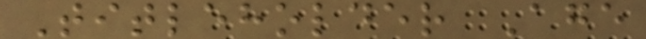Titleholder Age
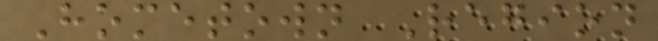Hometown Region
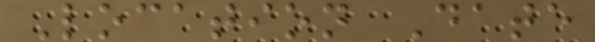Location Date
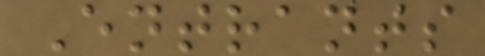Entrants
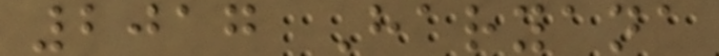2017 Haryana
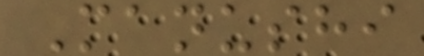Manushi
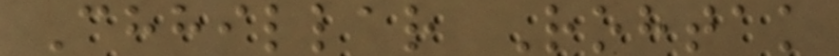Chhillar Rohtak
